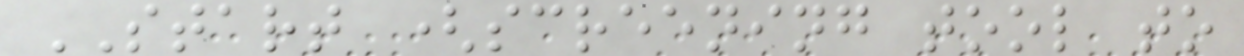START (screening tool to
